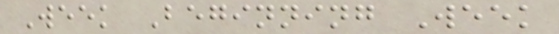Week Beginning Week
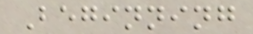Beginning
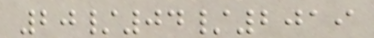20/04/2019
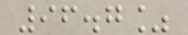96.7%
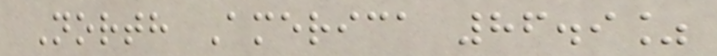North America 86.9%
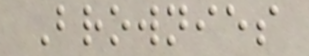Brownies
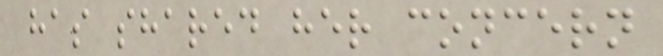has shared her concern
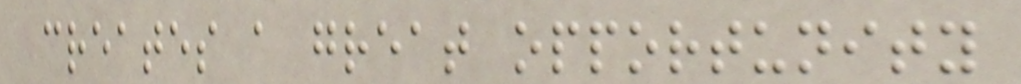creates a great opportunity
